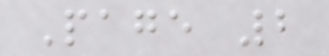Page 2
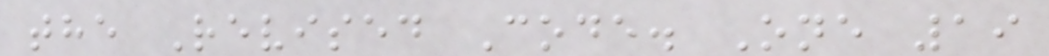the Revised Code. One 19
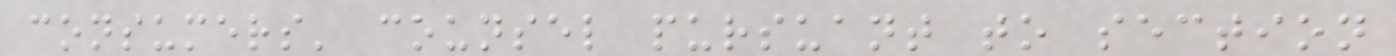consumers' counsel pursuant to section
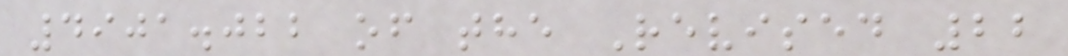4901.022 of the Revised 22
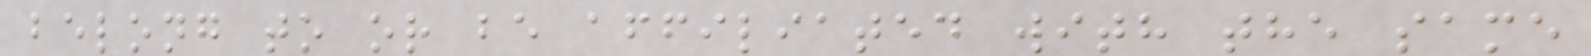belong to or be affiliated with the same
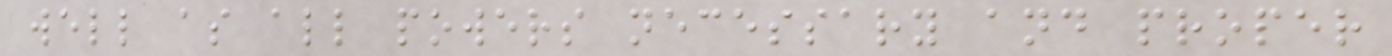well as all powers necessary and proper
